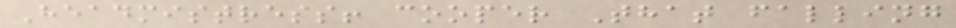Headmistress! cooper That falling
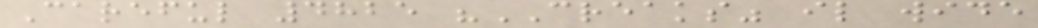Careful 4825 "CREAKS" il wide
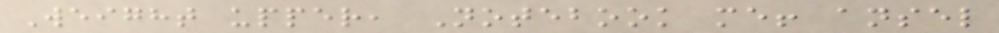Weight upper, Notebook me! ansel
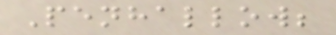Penhallow;
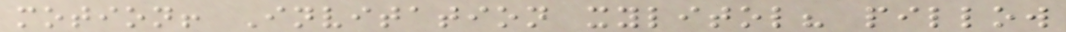motion! Invitation xylitol? pillow
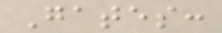Gates:
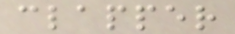clapper
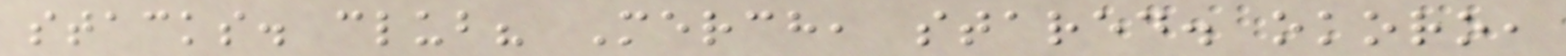stacks. club? Merch, stared. okoro,
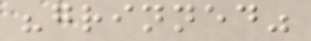"grinned"
